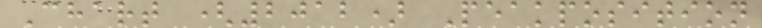Chart (2012) Peakposition
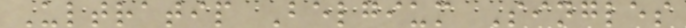Ultratip Belgium Singles
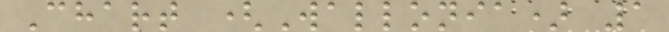Chart (Wallonia) 1
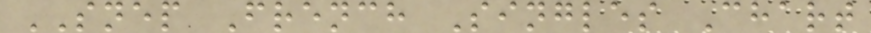SNEP French Singles Chart
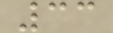33
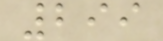299
